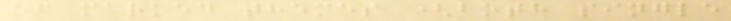of marked themes (both single
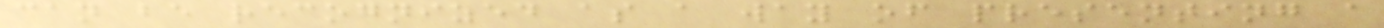can be recognized as a way of presenting a
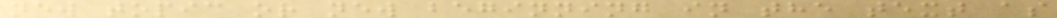new topic or new beginning in the text as
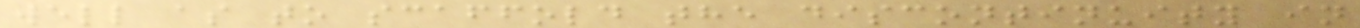well as to scaffold the discontinuity in
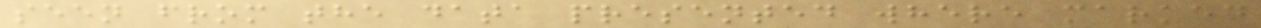seen from the data presented where marked
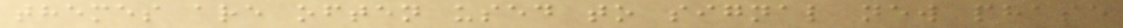themes are often used to signal new phase
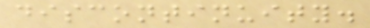discontinuity.
